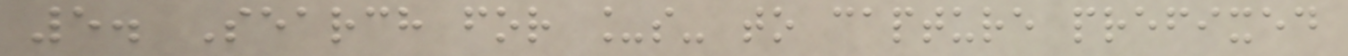5. Search for _s- to capture prefixed
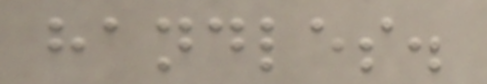handles.
